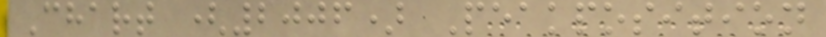Chart (2006) Peakposition
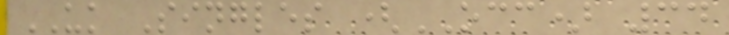UK Singles (OCC) 34
